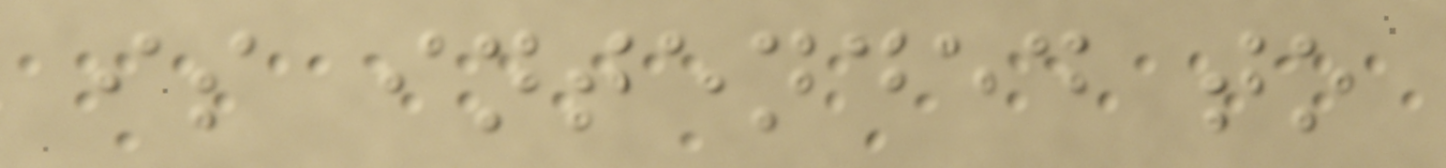is intended to
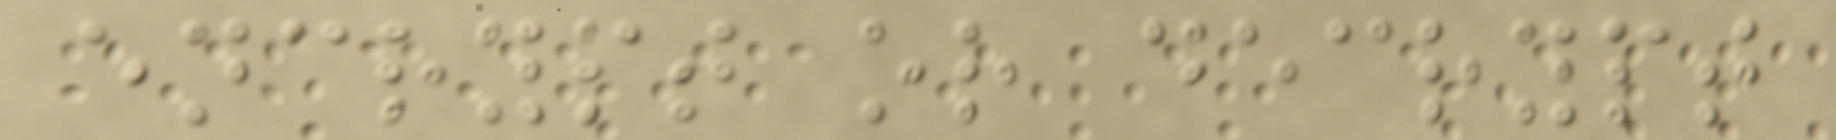encrypt or decrypt
